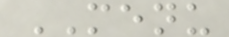MENU
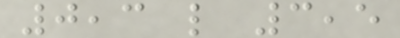0,3 l 3,5
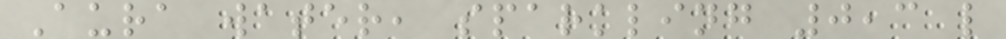Aura water, sparkling 0,3 l
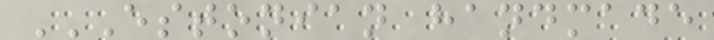ESTONIAN HANDMADE
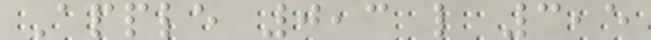Apple 0,3 l 3,5
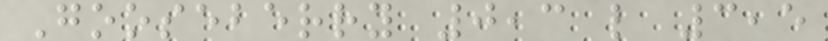Gooseberry 0,3 l 3,5
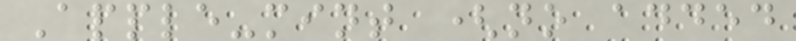Apple-mint (no added
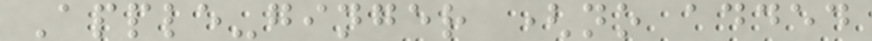Apple-ginger (no added
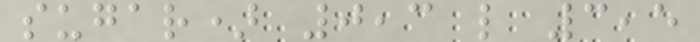sugar) 0,3 l 3,5
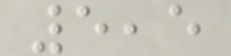5,5
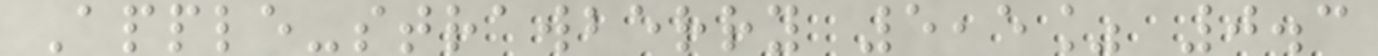Apple-strawberry 5,5% 0.3
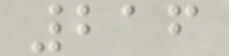216
